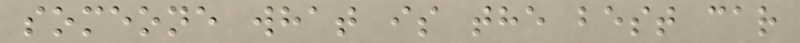someone what is the best car
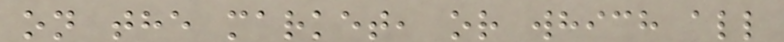on the market, or which all
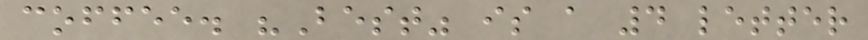coffee. "Best" is a 4 letter
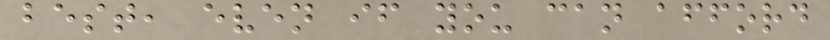best, even if you can afford
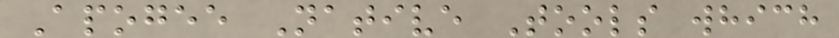Apogee Native Tools which
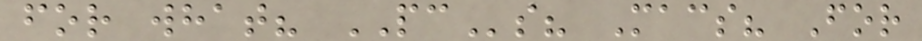for what? PCs? Macs? For
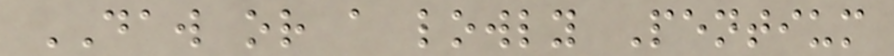DAW or a lowly Pentium
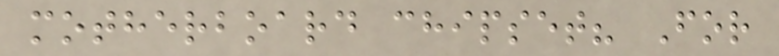motherboard chipset? For
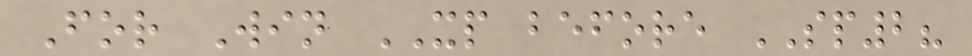For Win XP before SP2?
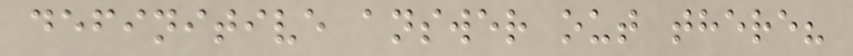definitive answer out there?
